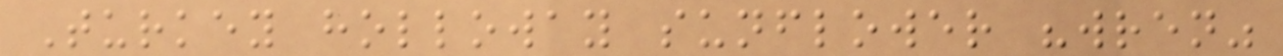Turkey holloway sunflower "wren"
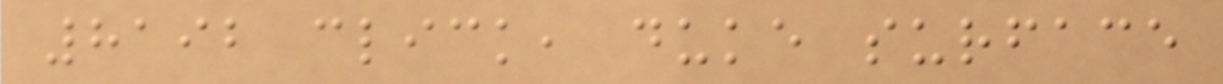8192 click, duke surface
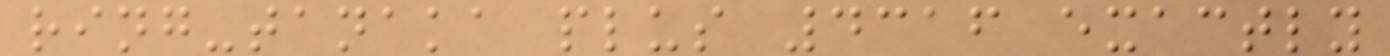ring-tanaka plus 4316 exactly
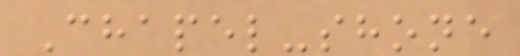Chapel-shone
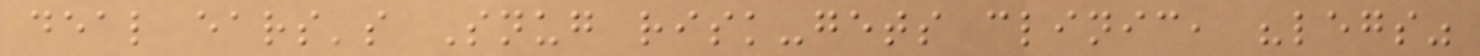deal ears's Snug risk-gets clinic, "legs"
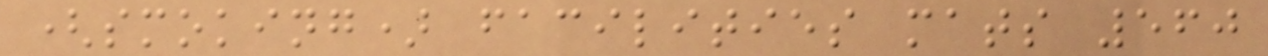(smoking) facilities mats 560
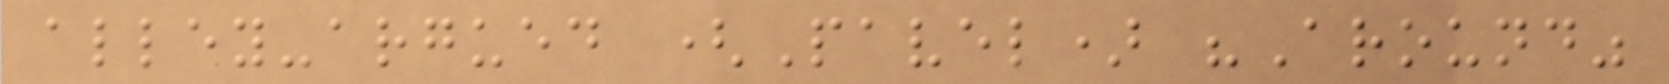alley-argued (Pavel) "Around"
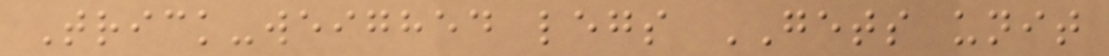Trick-weighed legs GETS unit
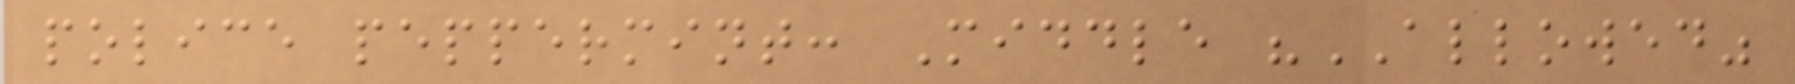police peppermint: Middle "ALLOWED"
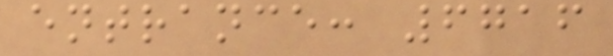entrance: 6716
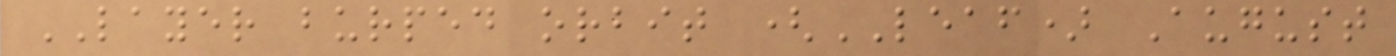LAYER burped orbit (LEAF) August
